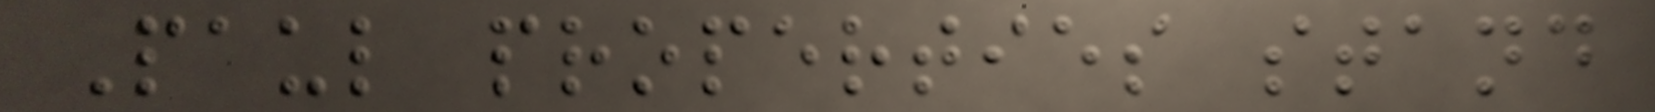Paul properties stand
